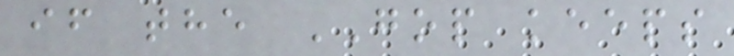if the GOP keeps
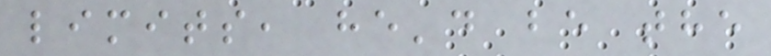limits, he'd be the
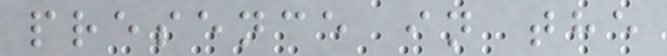presence in the
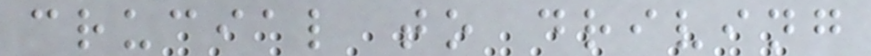crucial to driving
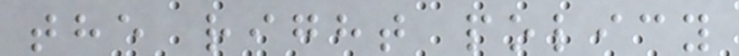the right policy
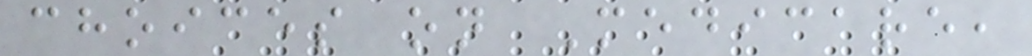choices on Medicare,
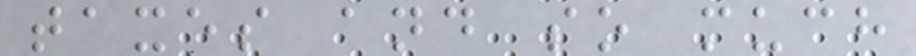taxes and so much
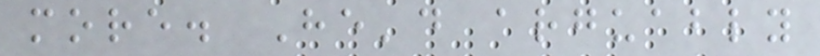more. He'd arguably
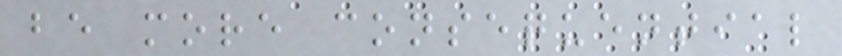be more consequential
